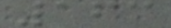163
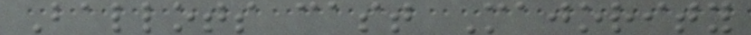Ballots cast Majority
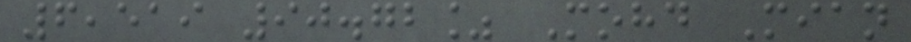6,519 90.72% Mohd Mian
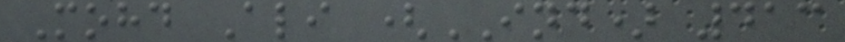Mohd Ali (IND) 413
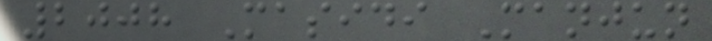2008 Masidi Manjun
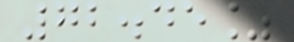72.45%
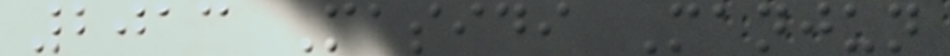2013 Masidi Manjun
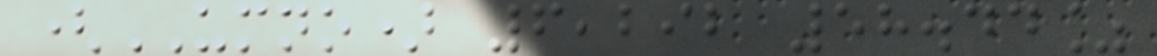(UMNO) 6,292 58.44%
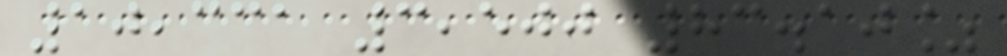10,331 3,500 83.10%
